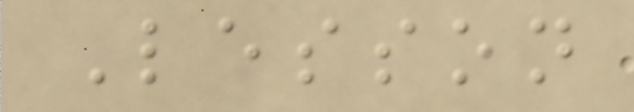Lesson
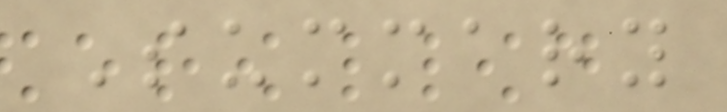Summary
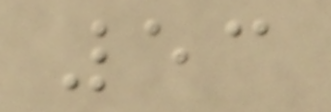53
